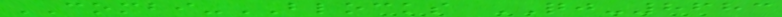COMBI-BLOCKS QJ-8683
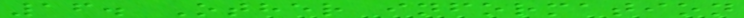16. Other information
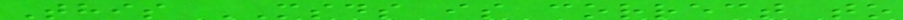This MSDS is correct to
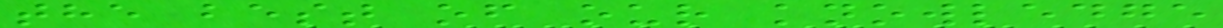the best of our knowledge
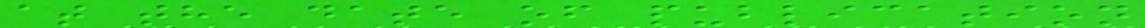at the date of publication
